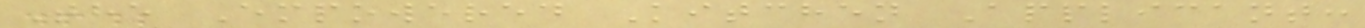The Empowered Kitchen Applicant:
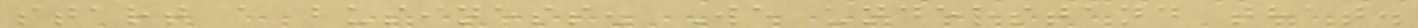start a business. We understand that.
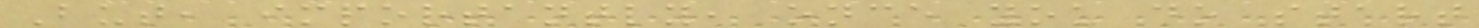But, importantly, once you do start
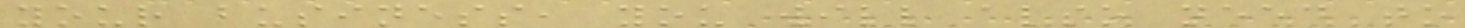your business, you will also need to
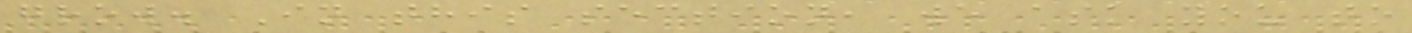grow. In this section, we ask you to
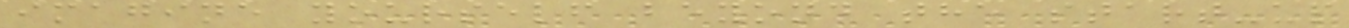imagine yourself beyond the start-up
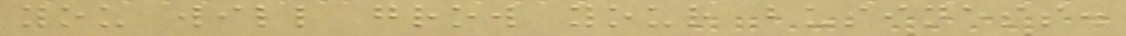you will grow your business.
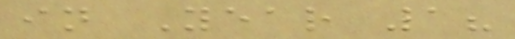in Year 1?
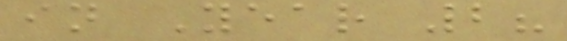in Year 2?
